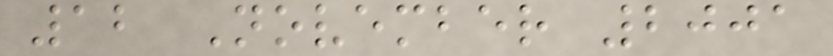12 November 2001
